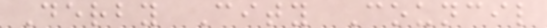Derby City Council
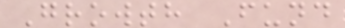Growth Fund
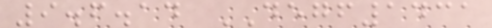9.6.14 DEGF1431
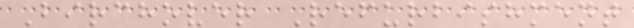Birchover Refurbishment
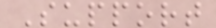Support
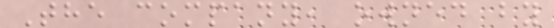The company, owned by
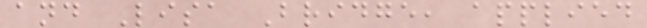and Lisa Bridge, applied
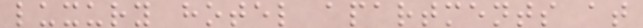luxury hotel apartments at
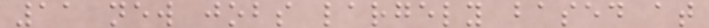11 new jobs largely based at
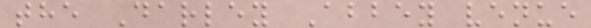the Darley Abbey venue
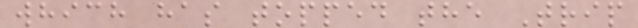which has topped the Trip
